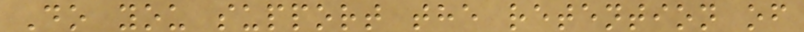Do you support the retention of
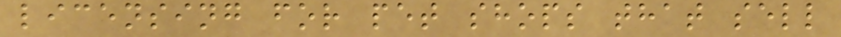licensing for pet shops that sell
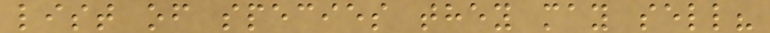list of species they may sell?
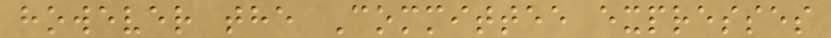however the Committee expresses
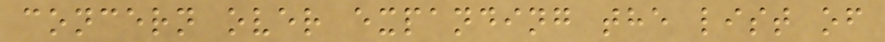concern over expanding the list of
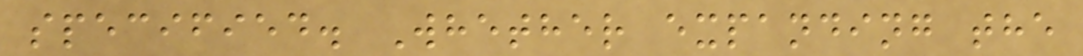specified. Whether expanding the
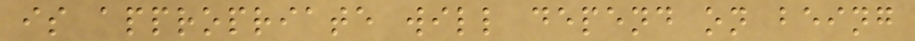is appropriate will depend on being
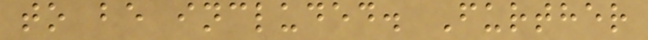to be included. Further
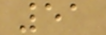51
